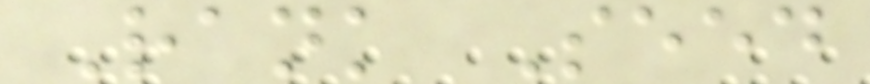Rank Seed
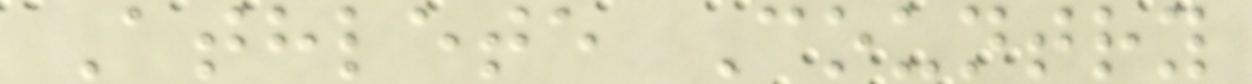Athlete Country
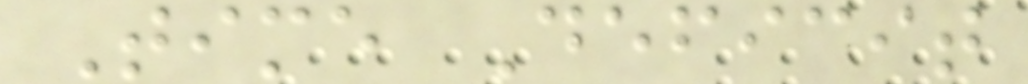Time Deficit
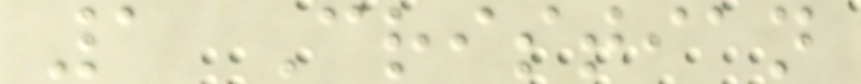1 Cristian
